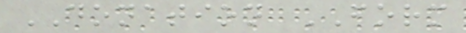DONATION FORM
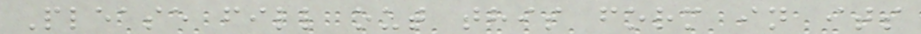Please fill out this form in its
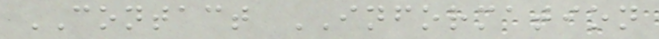CONTACT INFORMATION
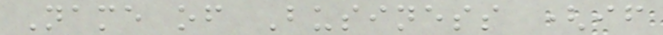Name of Business (if
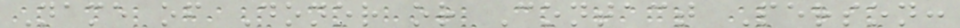Name of Donor or Contact Person:
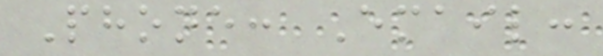Phone: Email:
